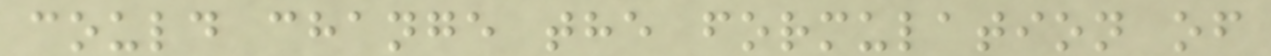could change the formulation of
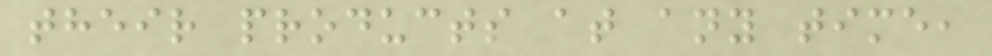their products at any time,
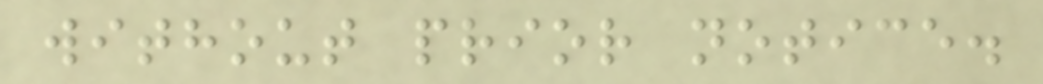without prior notice.
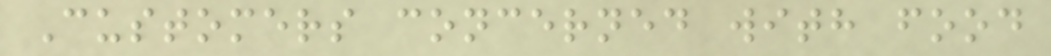Customers concerned with food
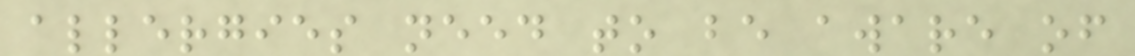allergies need to be aware of
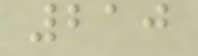210
